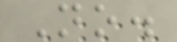No.
